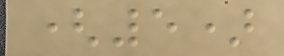(5)
